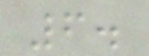6.
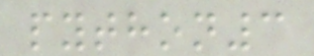python3
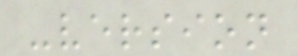-version
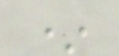*
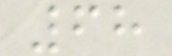68
